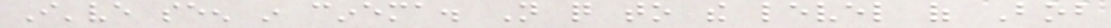I've seen in cinema. Not quite to the level of Bob
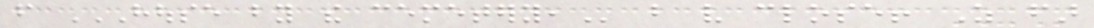from HOUSE BY THE CEMETERY, but very close! As far
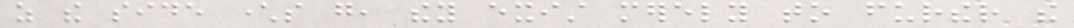as the side characters go, they exist merely to further the
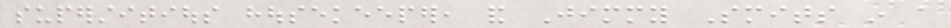superstitious housekeeper, and Jimmy Smits in a
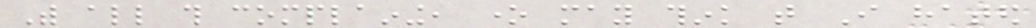With all this complaining, one may think that I hated
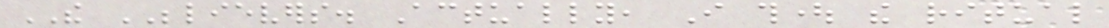THE BELIEVERS. Actually, I thought the ritual
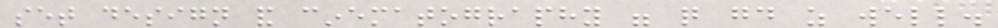set design and cinematography were quite good as well.
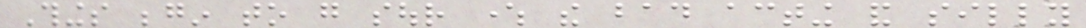Things begin to go sour where the bad acting and silly
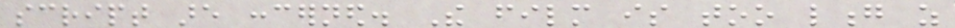script are concerned. The film is too long as
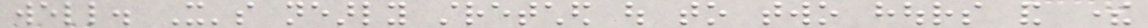well. It's nearly stretched out to two hours and there
